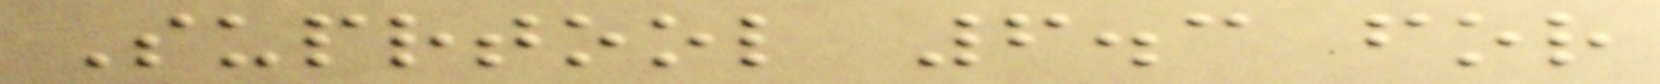Suprtool 6.3 for
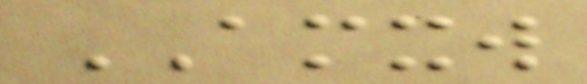AMXW
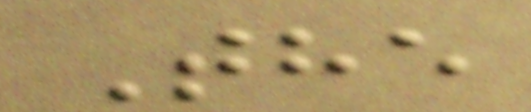The
